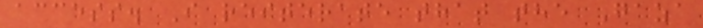access. I reiterate that the Gaza
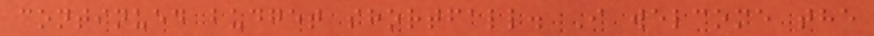continued budget shortfall. I welcome the
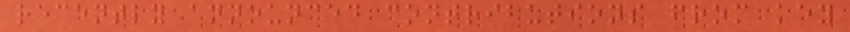recently announced contributions from key
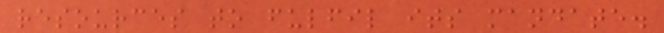resources to fulfil its mandate.
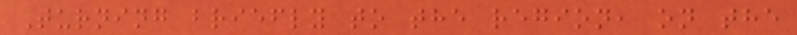Turning briefly to the region, on the
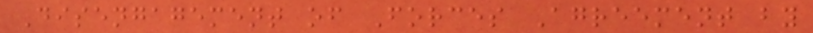Disengagement of Forces Agreement by
